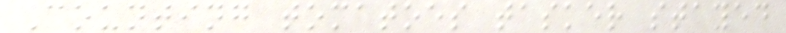Counting tomatoes tasker stayed
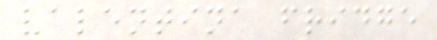valentina fridge
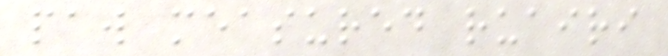paw measured ruairi
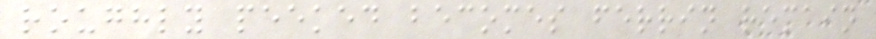roughly peeked becomes ferrin remain
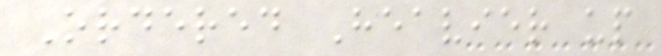Ordered Heavier up
